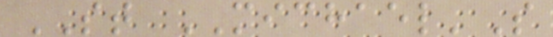ST MICHAEL'S
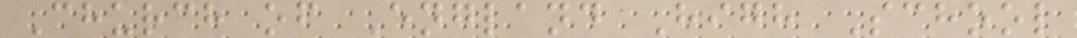Church of England High School
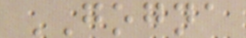GOGNA
